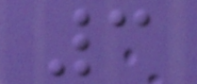3
